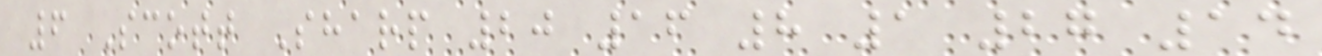6 Scott Sharp 20 16 8 1 27 14
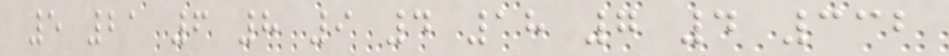5 21 6 8 9 4 18 7 4 332
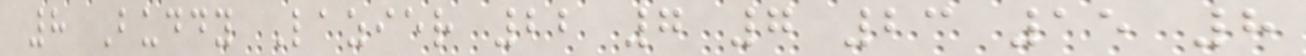8 Buddy Lazier 22 7 7 23 15 8
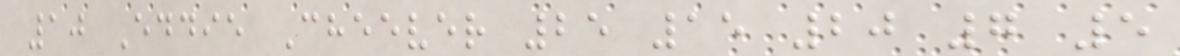10 Eddie Cheever 25 15 20 7 5
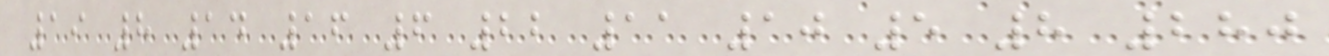19 8 14 16 6 22 11 10 5 8 280
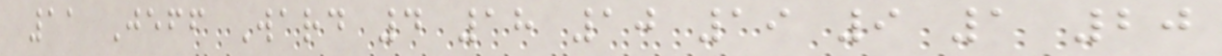11 Jeff Ward 4 18 10 19 9 1 20
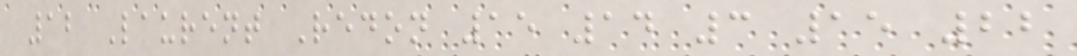12 Laurent Redon 15 14 3 15 22
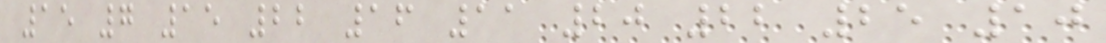15 7 15 22 16 11 20 22 25 10
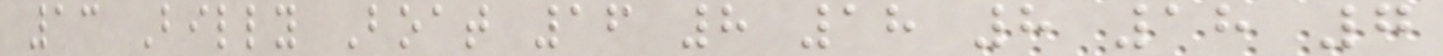13 Billy Boat 16 8 18 8 18 7
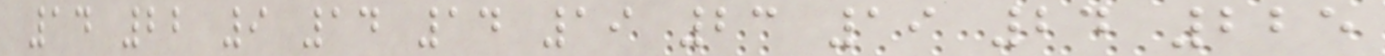14 22 9 14 14 19 23 19 24 225
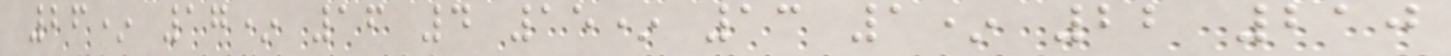26* 17* 16 4 15* 13 1* 22 210
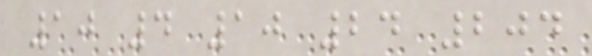10 4 10 24 204
